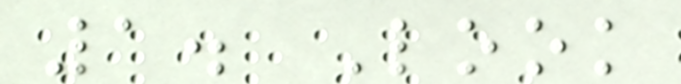1. Look
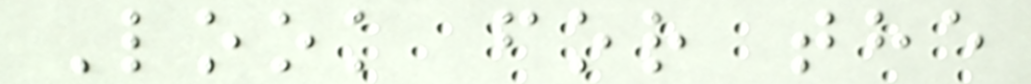Look for the
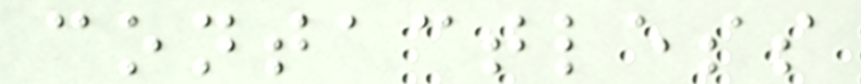contactless
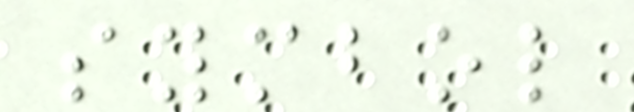symbol
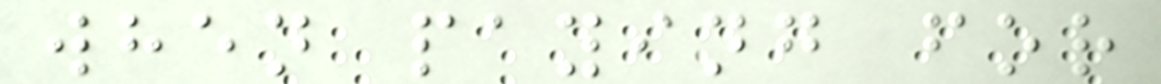when paying for
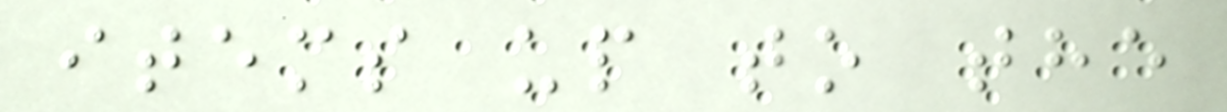items up to the
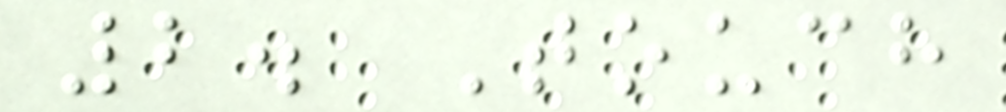2. Touch
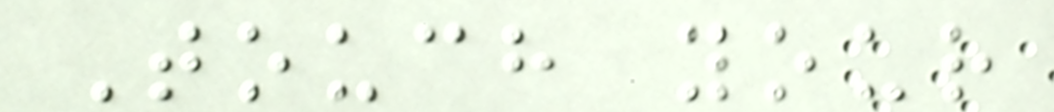Touch your
